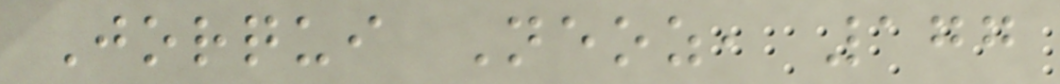Jorqui Neoz, 177
